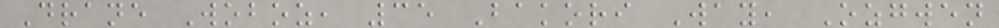Drane Woboz, 35 Bakori Way, Ozgwen
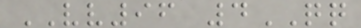VV96 4QQ
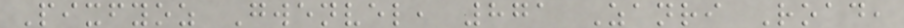Pixfyoz Gwenvel, 871 Zanri Road,
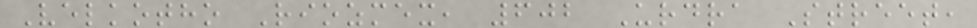Velkotho Riozmex, 602 Urdra Street,
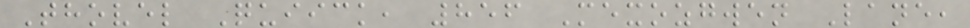Thovel Quiick, 856 Mexozgwen Lane,
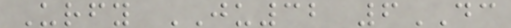Urfy JU32 6DC
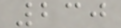230
